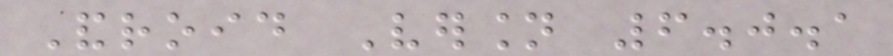Android Version 6.0.1
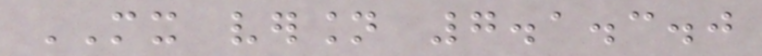MX version 7.1.3.0
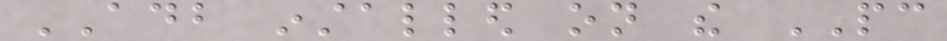ADB installed on the PC
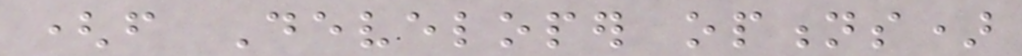(from Developer options)
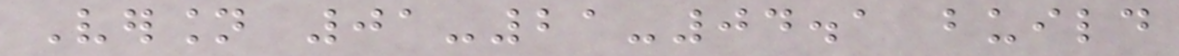Version 01-21-04.1 build
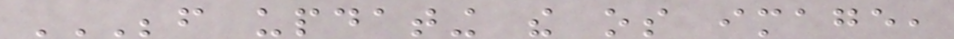BEFORE UPDATING THE OS IMAGE,
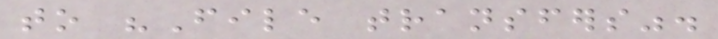to "File transfers".
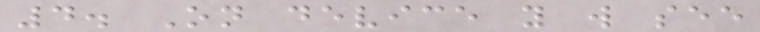4. On device you will see
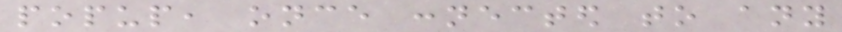popup, once connected to any
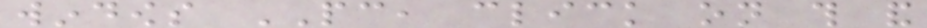windows PC, click on this and
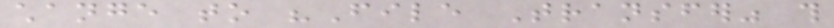change to "File Transfer" this
